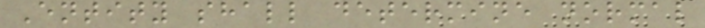Entity shall determine normal
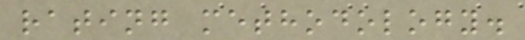rating methodology.
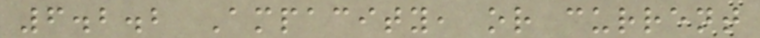6.2.2 Ampacity, or current
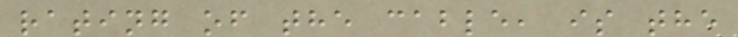rating of the cable, is the
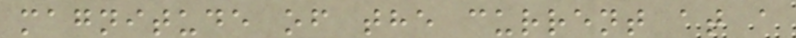magnitude of the current at a
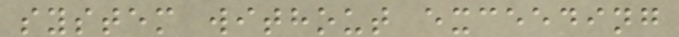system without exceeding
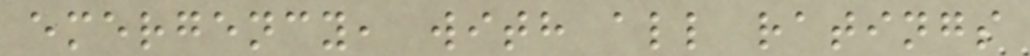emergency, with all ratings
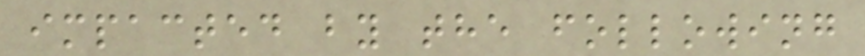impacted by the following
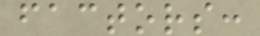factors:
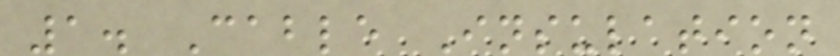1. Cable Insulation
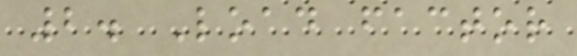2. Load factor
